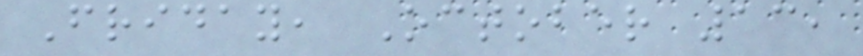Friday, October 13,
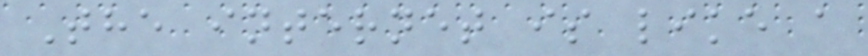The internet is like a
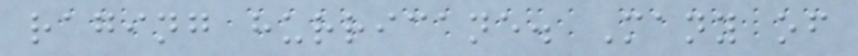raging hurricane. Many of
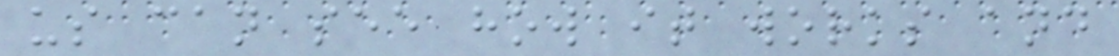us can see how it works and
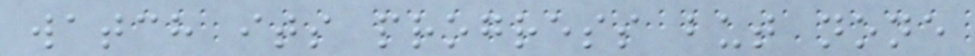watch its progress but none
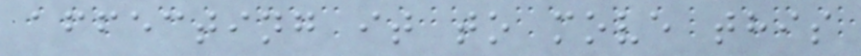affecting it to move this
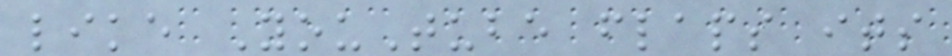like YouTube flaps its
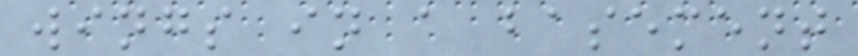wings in a basement
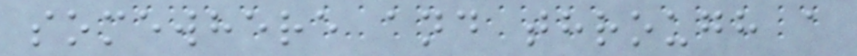somewhere and through a
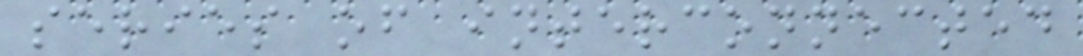series of interconnected
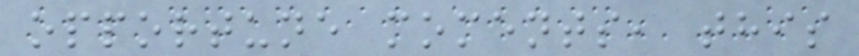opportune moments, this
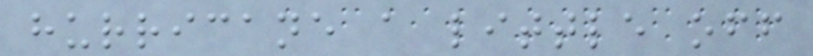hurricane a little off
